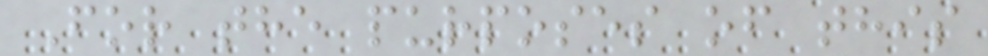For the purposes of this
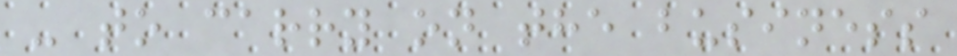- to carry on the business
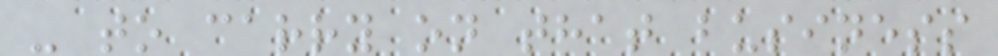- to carry on that business
